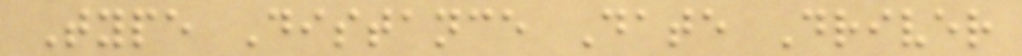Type Distance Date Driver
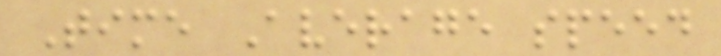Time Average speed
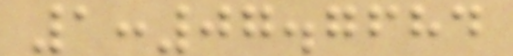1:07.7684
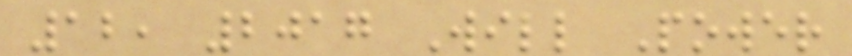12, 2017 Will Power
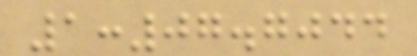1:07.7044
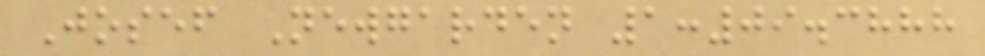Josef Newgarden 1:09.3888
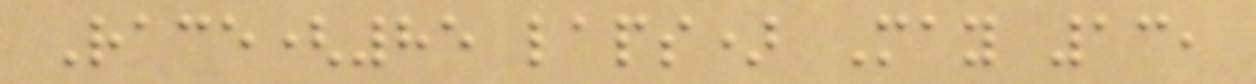Race(85 laps) May 13,
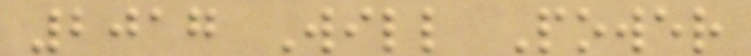2017 Will Power
